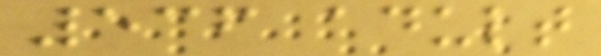536 adult
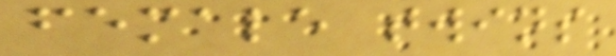female twins
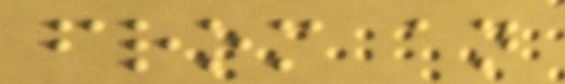from an
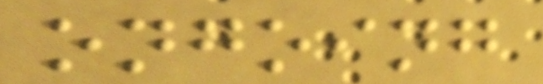ongoing
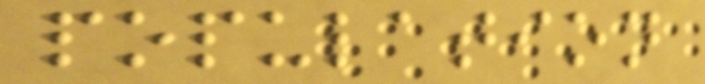population
